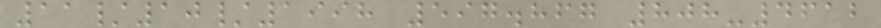11/10/1998 597.867 808-4612
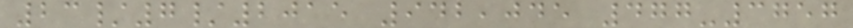23/7/2015 942,045 477-3757
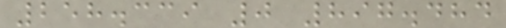258.339 0 897.484
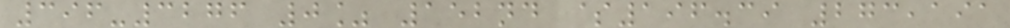396-3276 0% 152nd $196.39 273,191
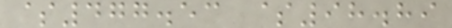$477.53 $98.89
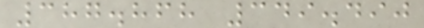387.868 349.490
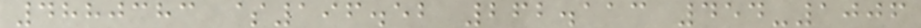4880383 $196.52 262.113 454-1006
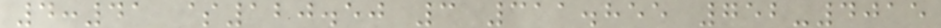4:41 $120.50 3 311.855 752-4015
